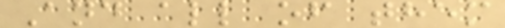And all of them
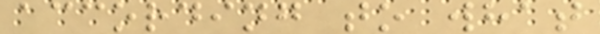according to what
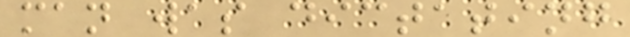man was dictating
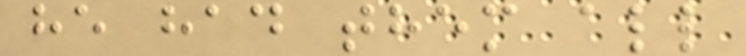he had them all
